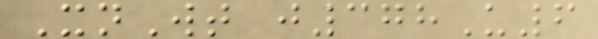XnWt j378U6
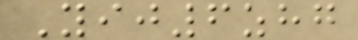Yij6zhg
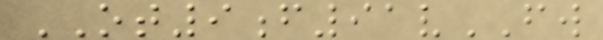OT9f91vFW
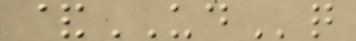&UDq
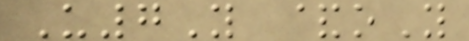U7Y &oY
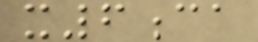x6ca
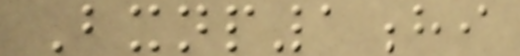Bxnp1hi
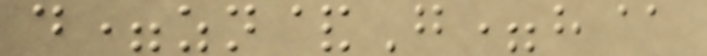d=zn&G=h@
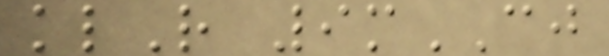klR 9mCJ
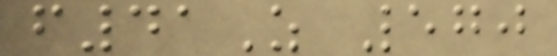f41Z 570
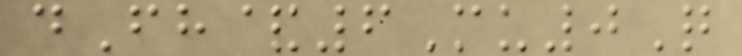dFh&6Mu0Q
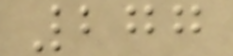277
